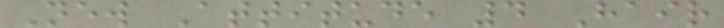New Attitude 4 Hair
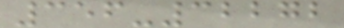356-32272
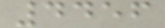4456
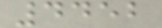4452
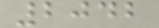2042
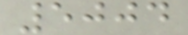5004
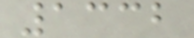1332
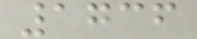1736
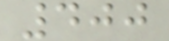400
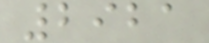2921
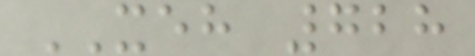XEH 728
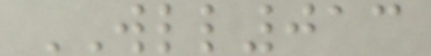WLL013
